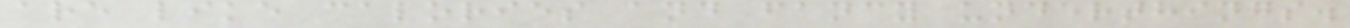are like calories and fancy underthings.
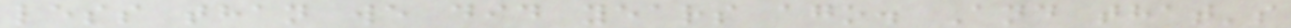less than we did years ago. And that's
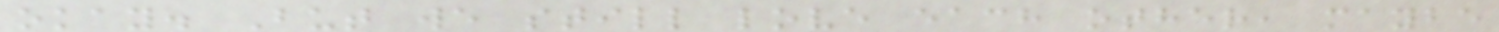okay. But we still love each other, maybe
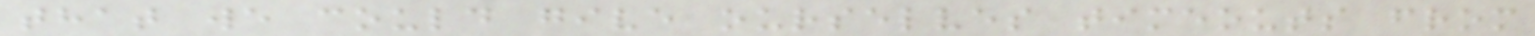that we could give ourselves timeouts from
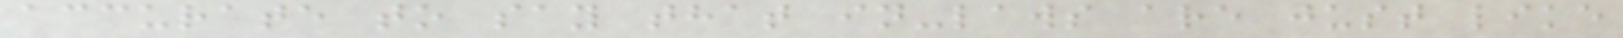accurate to say that in-laws are just like
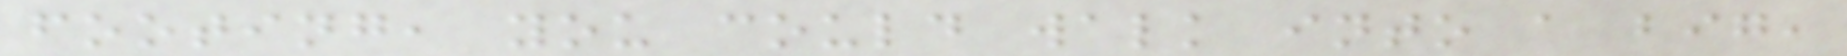footing, you could walk into a big,
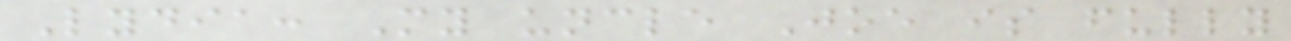Lydia: My uncle Joe is fully
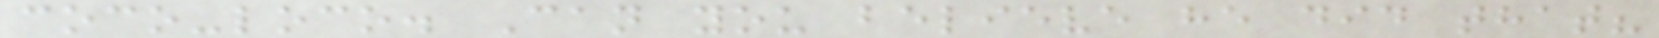coco-loco. Can you believe he did that?
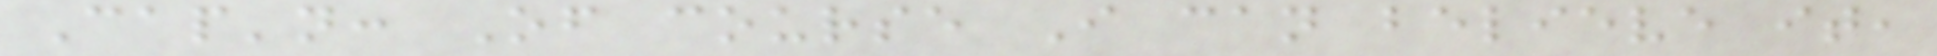Cap'n: Of course I can believe it,
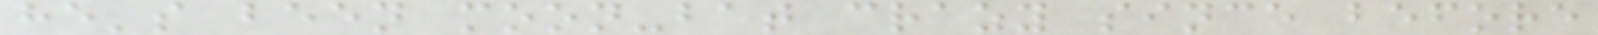he's been moon-bat crazy since before
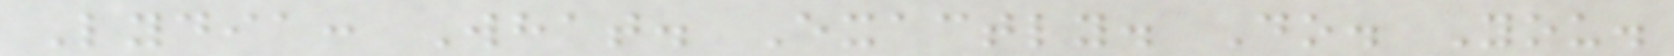Lydia: What. Exactly. Do. You.
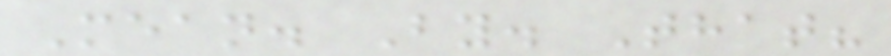Mean. By. That?
